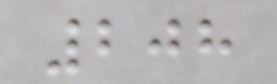208
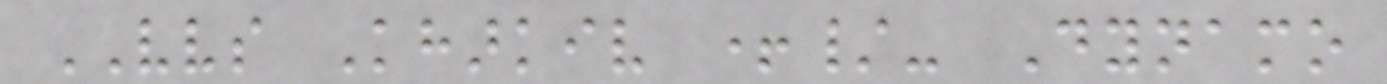VVS Kharkiv +/- Dynamo
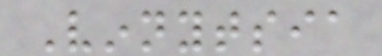Vinnytsia
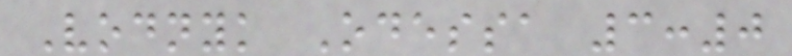Vodnyk Odessa 3:0
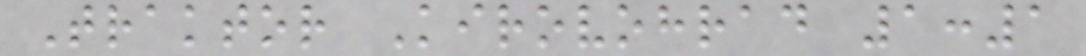Traktor Kirovohrad 1:1
